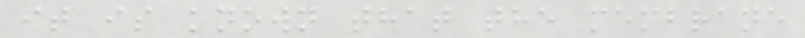it is known that the membrane
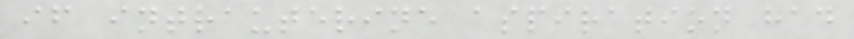if intrauterine aspiration had
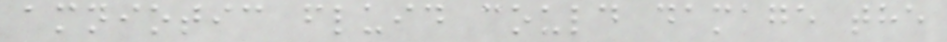amniotic fluid could damage the
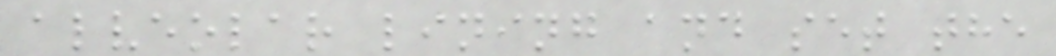alveolar lining and set the
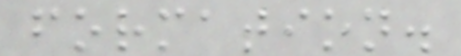formation.
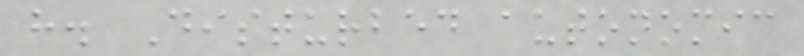h. Disturbed autonomic
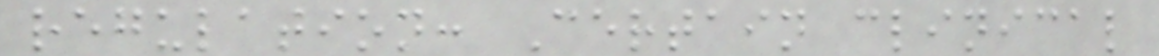regulation: Certain clinical
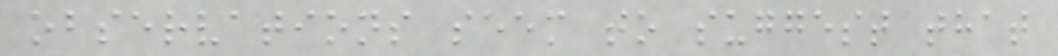observations seem to suggest that
